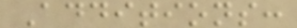Additions:
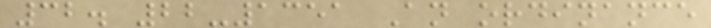32. 22-1351 An ordinance
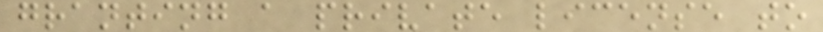granting a private license to
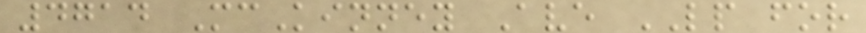4714 McKinney Ave LP for
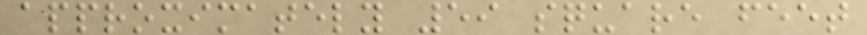approximately 59 square feet
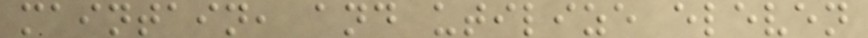maintain, and utilize eleven
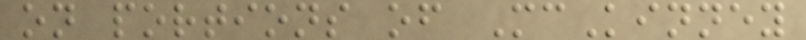on portions of McKinney
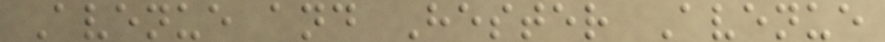Avenue and Hester Avenue
